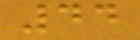44
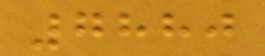7880
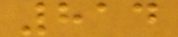814
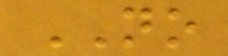NO
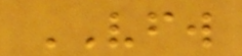VFW
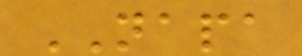NAPA
